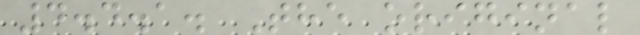4.4.1. The original
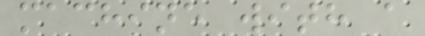machine with a
